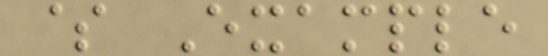$ Example
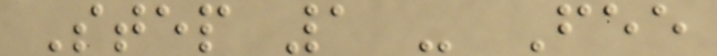Step 1 - Fee
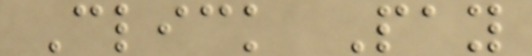Click Pay
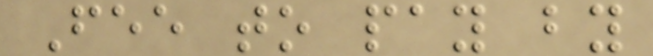Fee to pay by
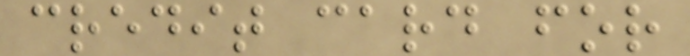credit card for
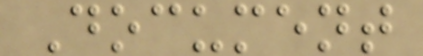Document
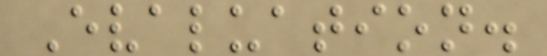Evaluation.
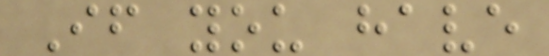If you have
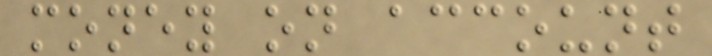money on account
